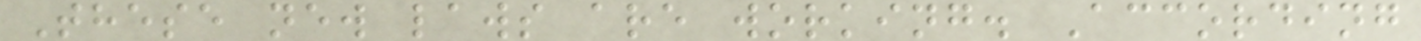These new laws are working. According
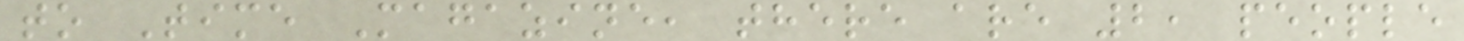to Time Magazine, there are 2, people
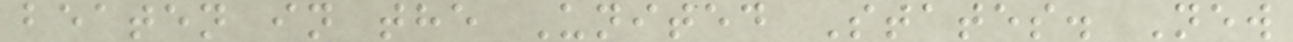beaten in the United States. New
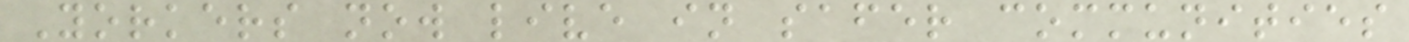Yorkers now live in safer communities
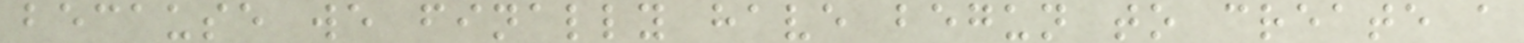because we finally have begun to create a
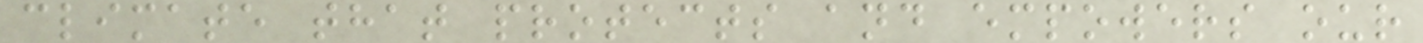climate that protects and empowers our
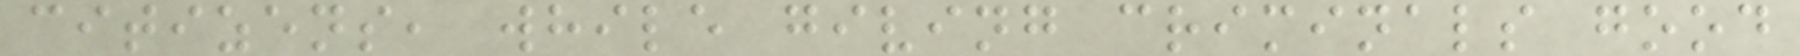citizens, while giving criminals good
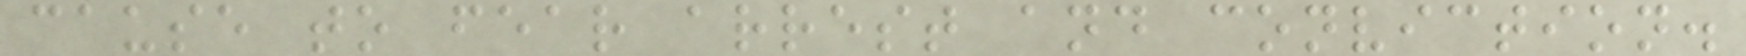cause to fear arrest and conviction.
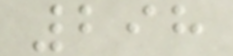298
